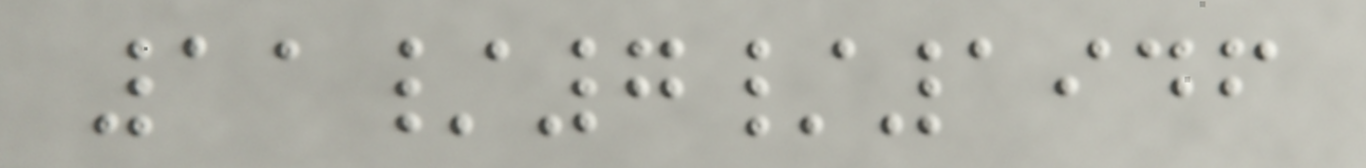11/7/1946
